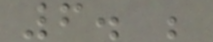6. ;
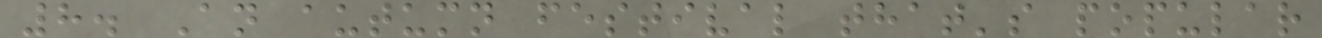8. An autumn festival that's popular
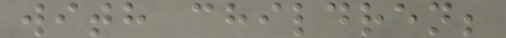with children;
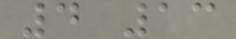4 13
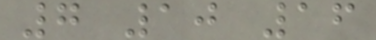7 10 16
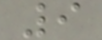9
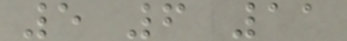5 6 11
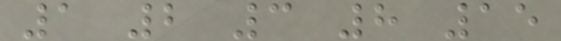1 2 3 8 15
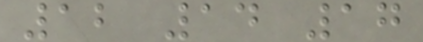12 14 17
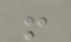!
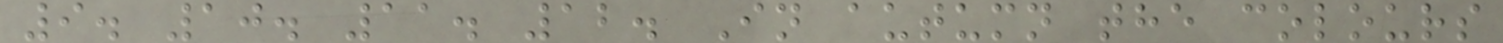9. 10. 11. 12. In autumn the colours
